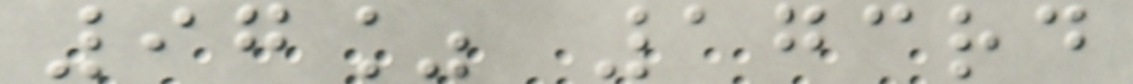97% 173rd
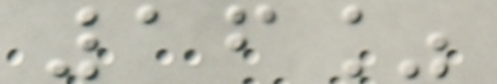16%
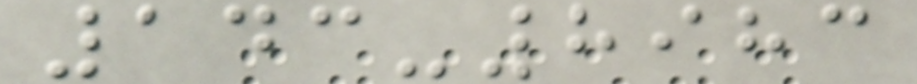143-8983
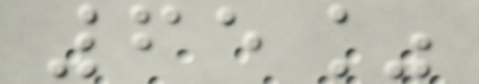65%
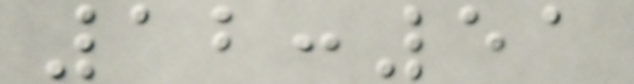12:51
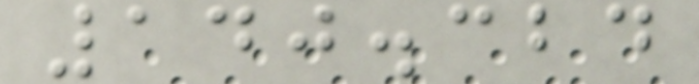140.324
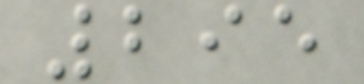295
